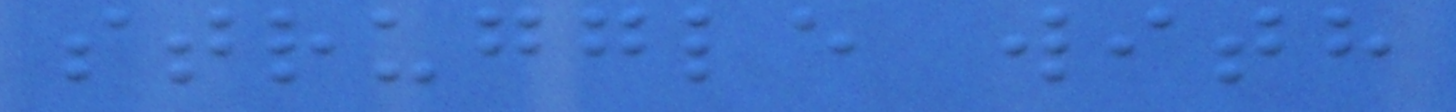struggle with
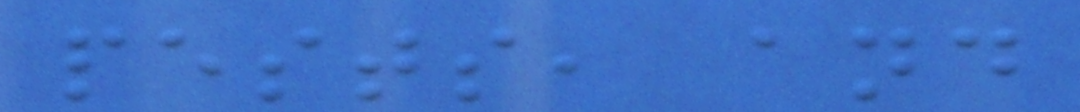pests, and
